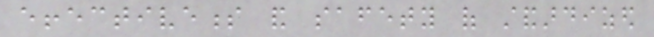effectiveness and safety of standardized
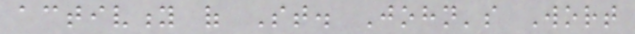activity of St. John's Wort
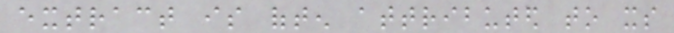extract is often attributed to its
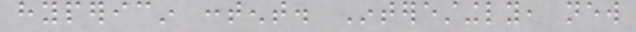hypericin content. Interestingly, new
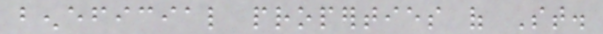beneficial properties of St.
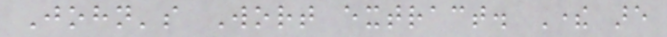John's Wort extract. There are
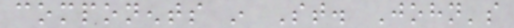components in St. John's
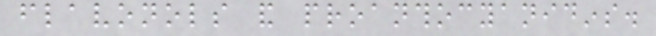flavonols and proanthocyanidins.
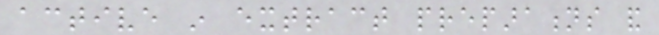active in extract preparations and
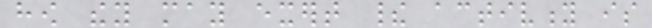how they may exert their activity is
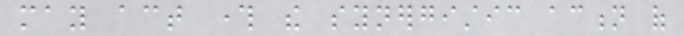may act through the synergistic action of
